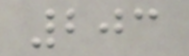203
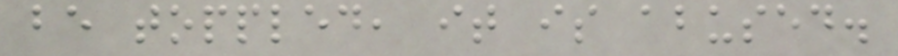be toppled, it is abused.
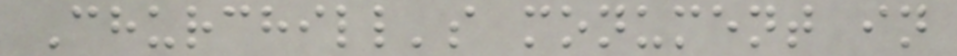Churchill's monument in
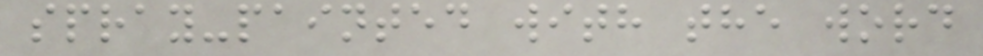spray-painted with the word
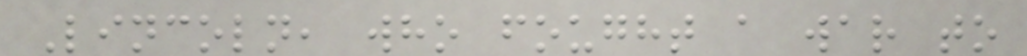Lincoln, who fought a war to
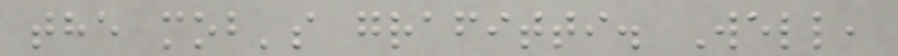the mob's grafitti. Well,
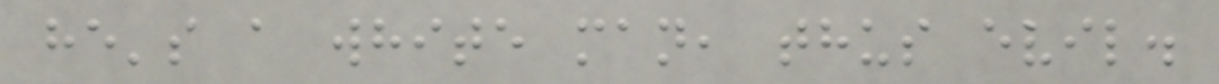he's a white man, thus evil.
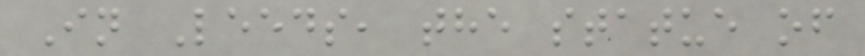In Leeds, the statue of
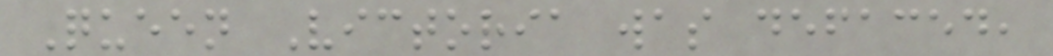Queen Victoria was defaced,
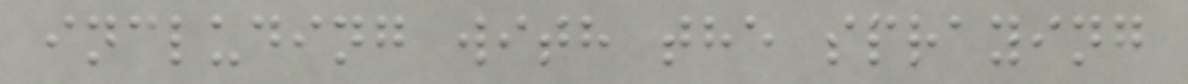including with the spraying
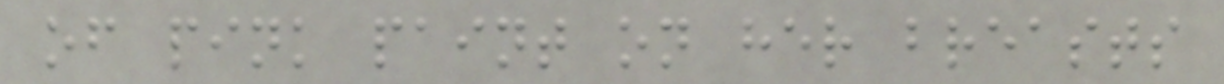of pink paint on her breasts
